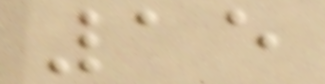15
